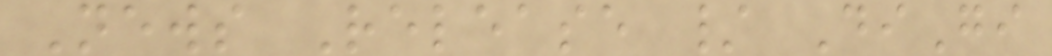News Release / DiGi
